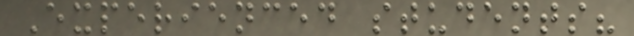Experienced students?
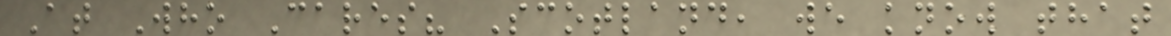At Who Cares? Scotland, we know that
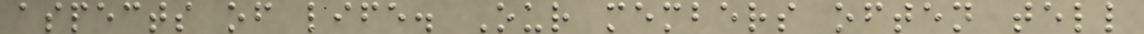aspects of life. Our members often tell
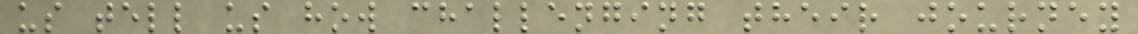us tell us how challenging their journey
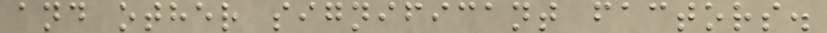and other significant factors.
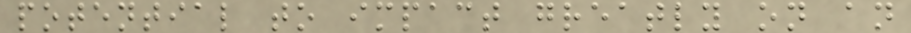potential to impact greatly on an
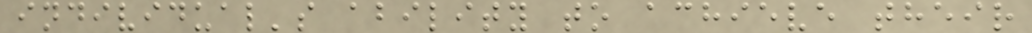individual's ability to achieve their
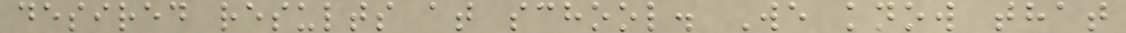desired results at school. We know that
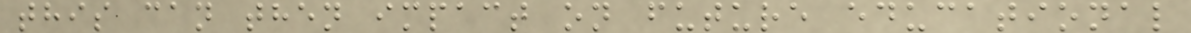this can then impact on future educational
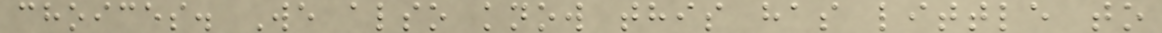choices. We also know this has little to
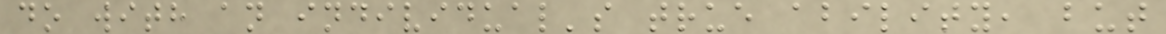do with an individual's true ability, but
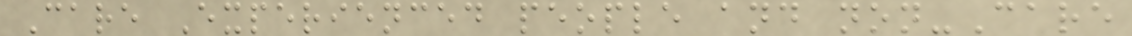Care Experienced people and non-Care
